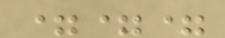===
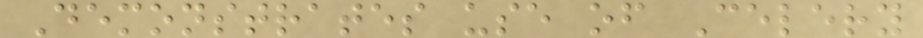Demonstrates use of Celery
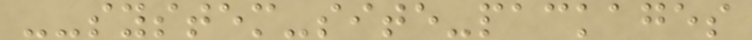--system-site-packages
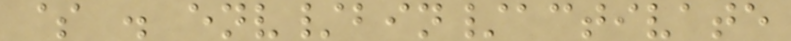$ . env/bin/activate
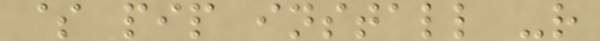$ pip install -r
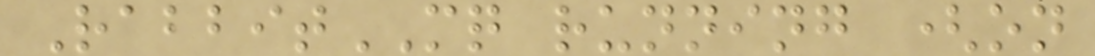RabbitMQ running (on
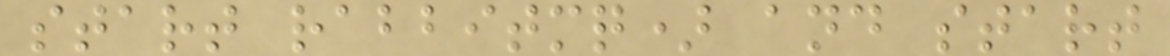start rabbitmq) and start
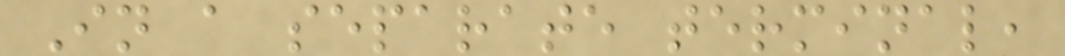In a separate terminal,
